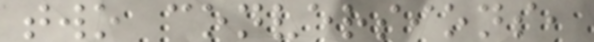two conversions,
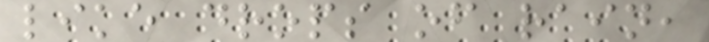like drops of rain,
